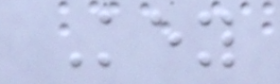Key
